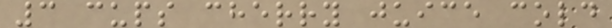3 cups cherry juice cold
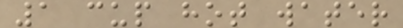1 cup hot water
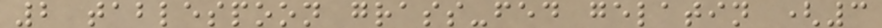2 tablespoon grass-fed gelatin (3
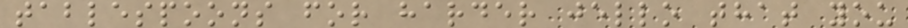tablespoons for harder jello that you
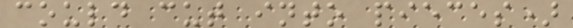could cut into pieces)
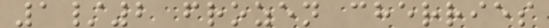1/2 frozen cherries
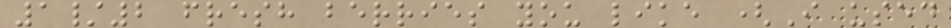1/2 fresh berries you like (I used
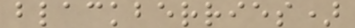blackberries)
